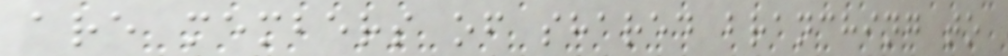are members of shared branching to
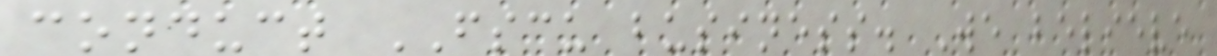conduct FSCU business. We believe
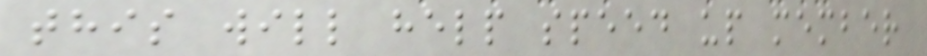this will help speed up member
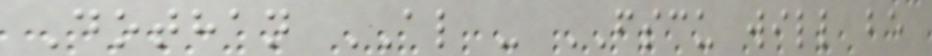Dothan AL - FSCU will be
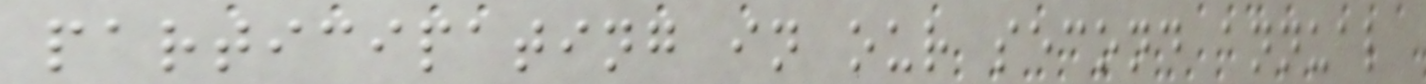participating in our second annual
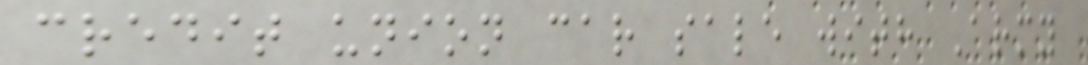credit union car sale with Army
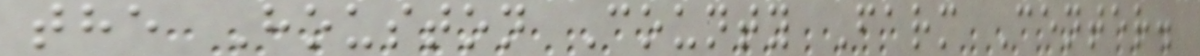the Houston County Farm Center.
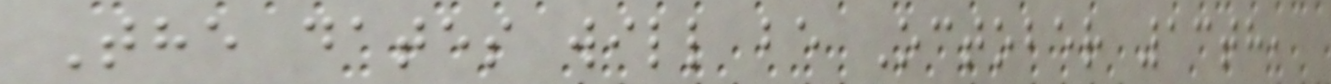The dates will be October 13th,
